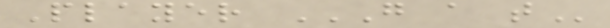Player G A T
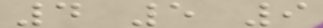4 5 9
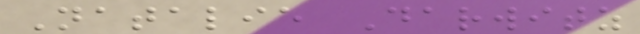Natalie Darwitz
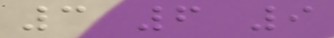3 6 9
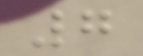7
